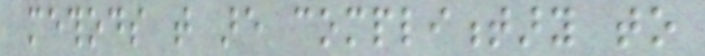methods that are complimentary to
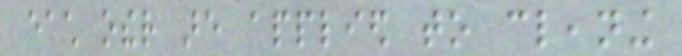each other are applied to cleaning
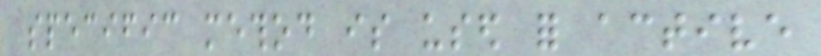specific method is used for active
